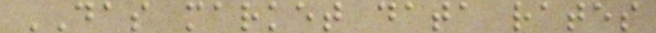DAS market data rates
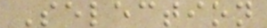Selection
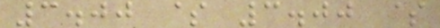3.00 $ 3.00 $
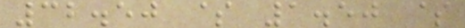32.50 $ 1.50 $
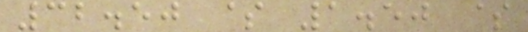32.50 $ 1.50 $
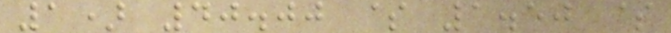1) 40.00 $ 1.50 $
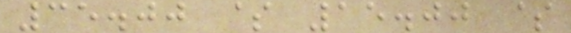35.00 $ 15.00 $
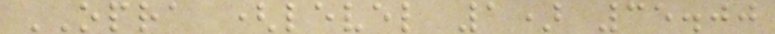OPRA (level 1) 35.00
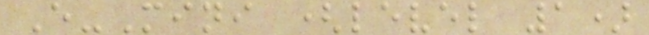E-Mini (level 1)
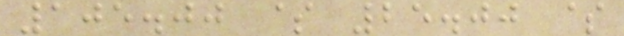105.00 $ 25.00 $
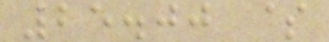25.00 $
